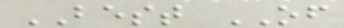BEST OF
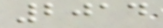2014
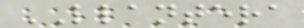LLANTERA
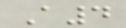A4
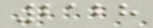2128
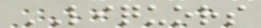LIQUORS
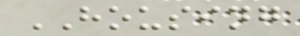HOUSING
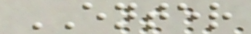ENTER
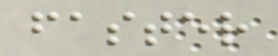faster
